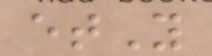etY
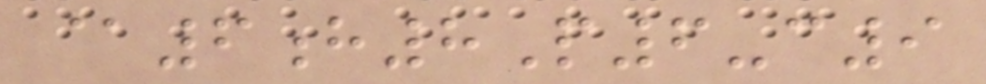@6h8P6-c9
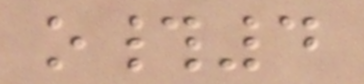o#4
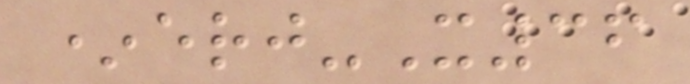*erj-X36
